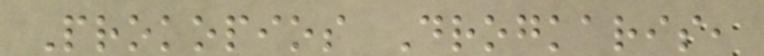Prokopios Drogkaris,
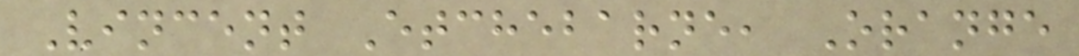Vincent Etchebarne, Orange
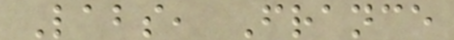Labs, France
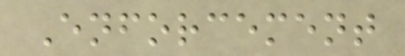Enforcement
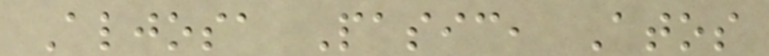Aljosa Pasic, Atos
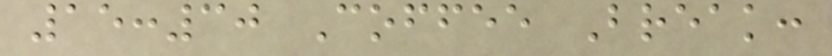15:30 Coffee Break:
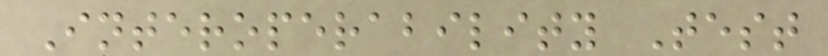Interoperability Test
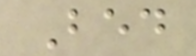Bed
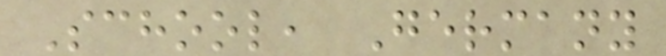School, Germany
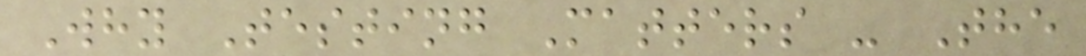Why Testing Matters - The
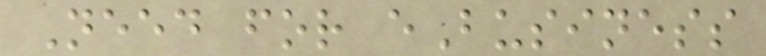Need for eBusiness
